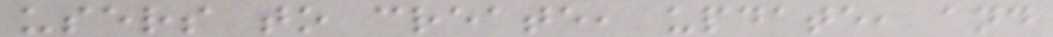users to create, update, and
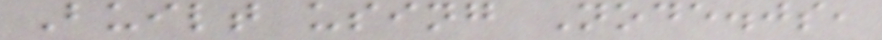Built using Node.js,
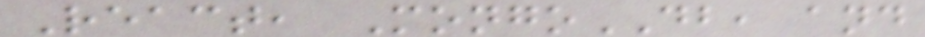React, MongoDB, and
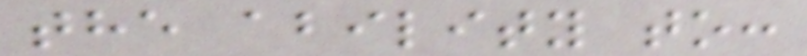the ability to:
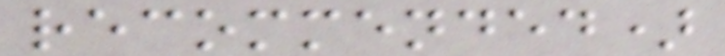recommended)
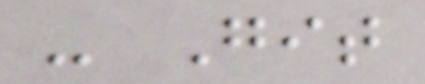- Git
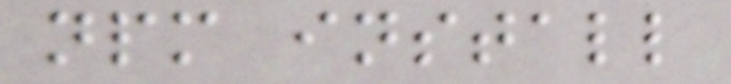npm install
